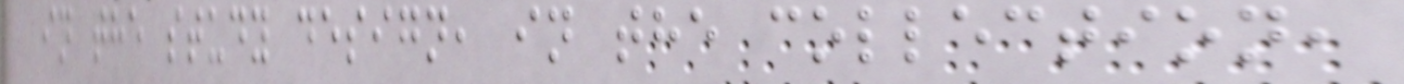in the study design, in the collection,
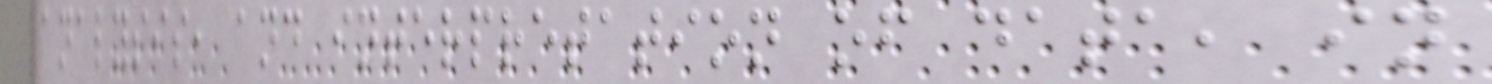analysis, and interpretation of data, in
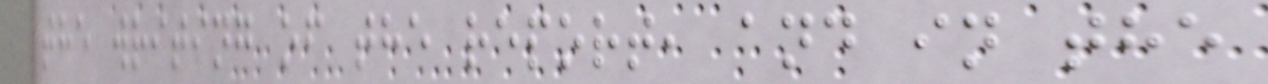the writing of the report, and in the
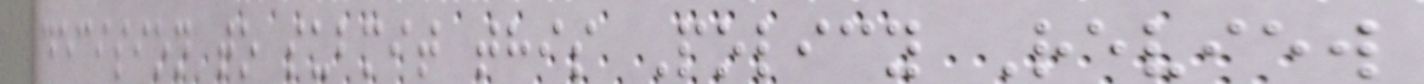decision to submit this Policy Review
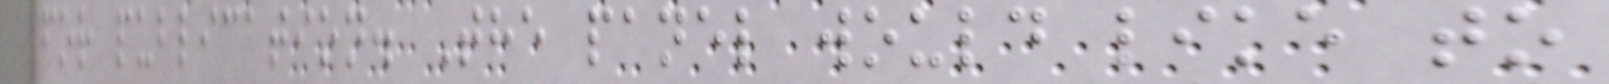for publication. The panel would like to
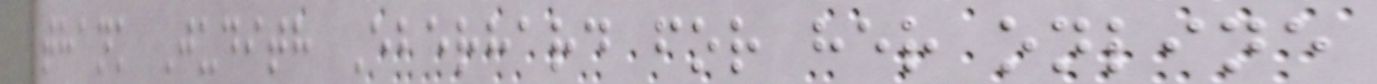thank Judith Eberhard for her online
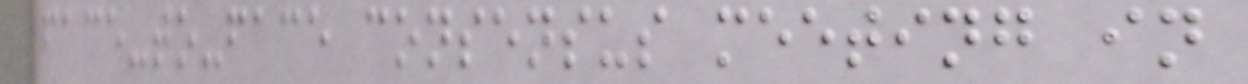face-to-face consensus meeting in
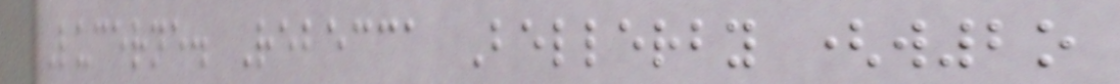Lucerne. Rebecca Bellerby (w2o
